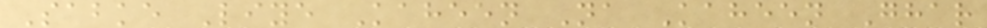Sabke Liye Kaheen Na Kaheen Ghar
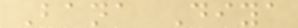Bana Diya
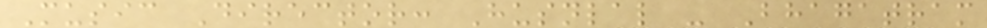Music Director: Husnlal - Bhagatram
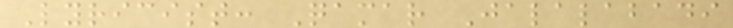Lyricist: Qamar Jalalabadi
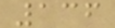136
